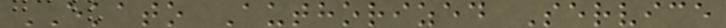EKATO Authorized Service
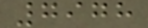7978
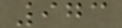973
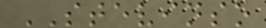STEVINSO
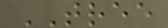TREE
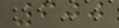600
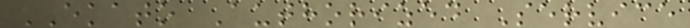EKATO Authorized Service
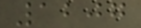1207
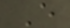E
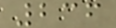236
